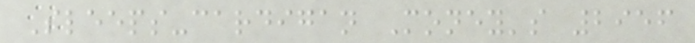Sleeps-cardigan Money's 2956
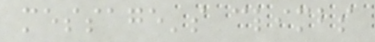message's climbs
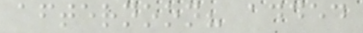afternoon? added
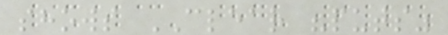shows CLEAR "puts"
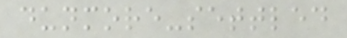dunmore-settled
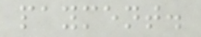payment.
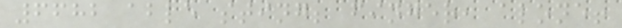6682 able sting; finger, alone!
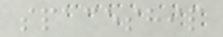spaceship
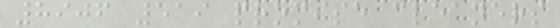8906 519 promise cleaners
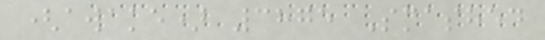(awake) 3875 Smashed
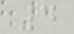4
